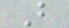B
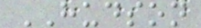HUDSON
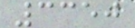3350
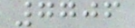7706
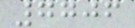7706
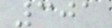301
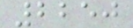2250
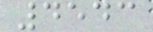4543
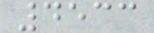4533
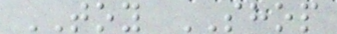TOY SHOP
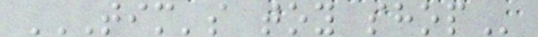TIM'S TOY SHOP
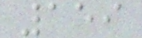159
